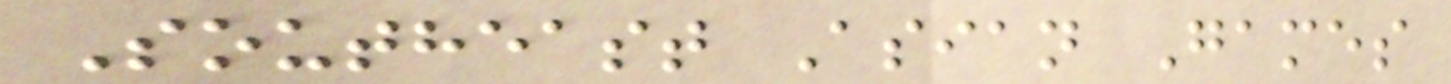Southeast Asian Games
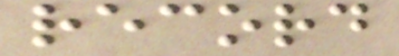record
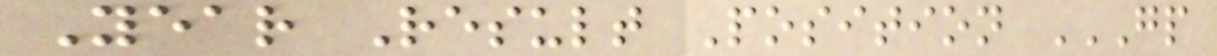Year Result Position GP
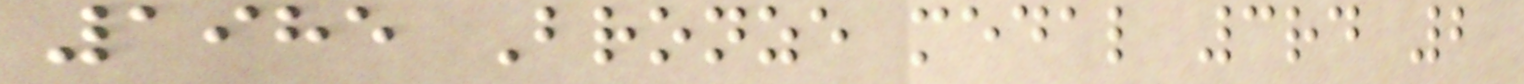1985 Bronze medal 3rd 2
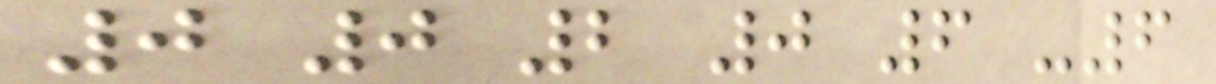0 0 2 0 6 -6
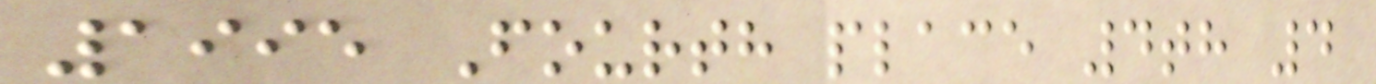1995 Fourth place 4th 4
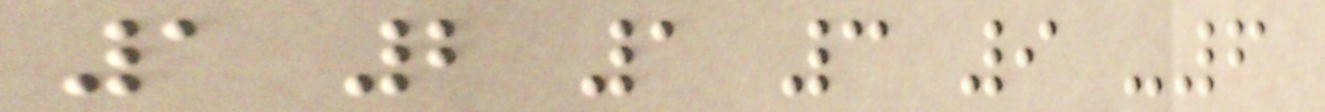1 2 1 3 9 -6
